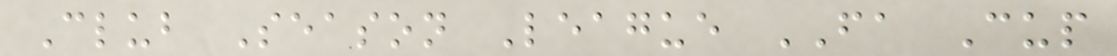Club Season League FA Cup
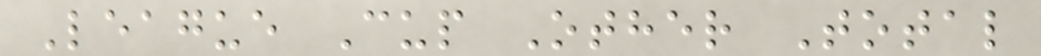League Cup Other Total
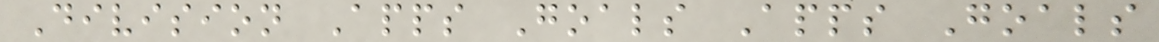Division Apps Goals Apps Goals
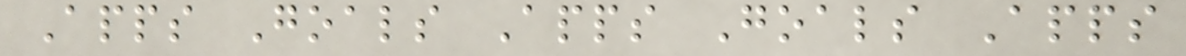Apps Goals Apps Goals Apps
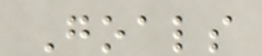Goals
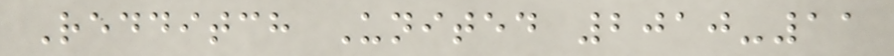Redditch United 2010-11
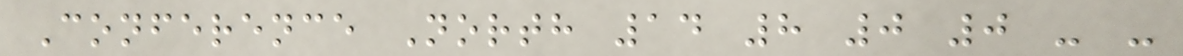Conference North 14 8 0 0 - -
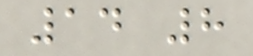14 8
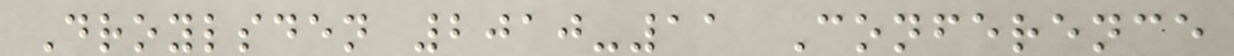Droylsden 2010-11 Conference
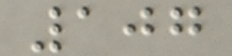107
